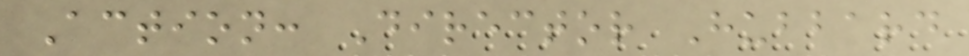Action: Director Hubbard
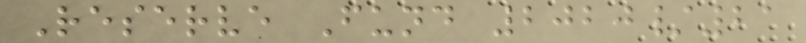Reserve Fund 2020/21
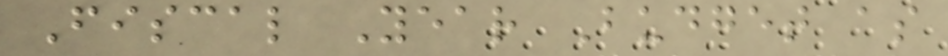Fiscal Year Budget as
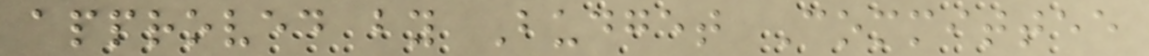approved by Budget Committee
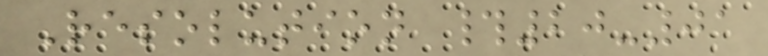Resolution #20-01
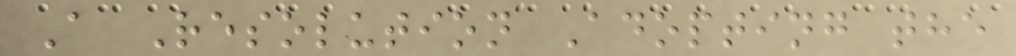A Resolution Adopting the
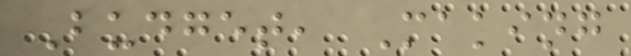Budget, Making
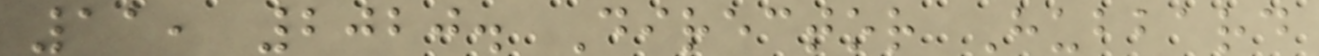11, 2020. Director Hubbard
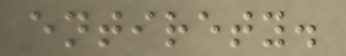entirety.
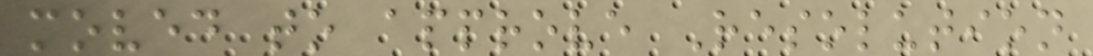moved to approve Resolution
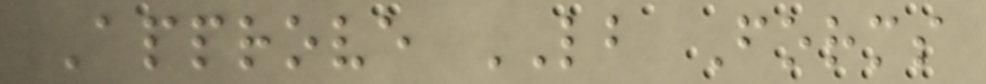Approve LB Forms
